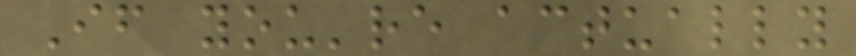If you're actually
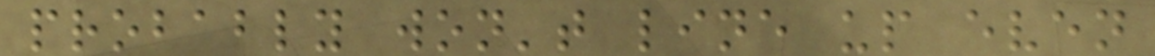probably won't line up even
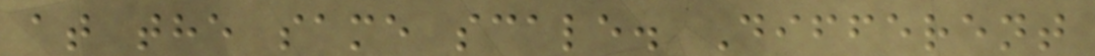at the same scale. Different
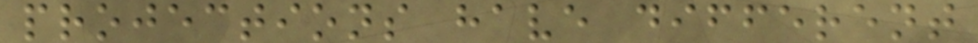projections have different
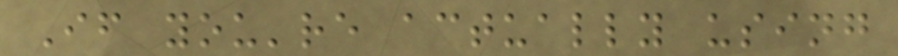If you're actually using
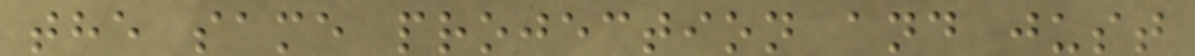the same projection and just
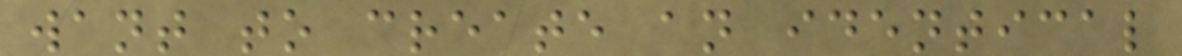want to create an identical
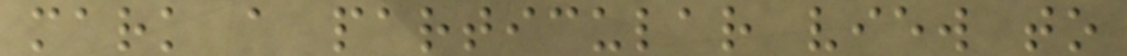mark a particular view to
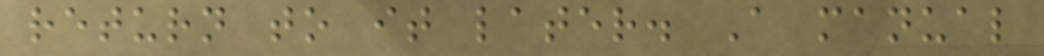return to it later. A manual
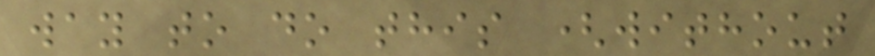way to do this (without
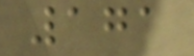171
